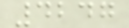4247
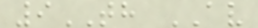9TH AV
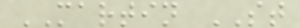MARTIN ST
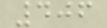406
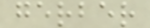gerber
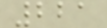221
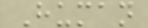Human
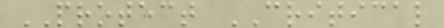PROTECT CRITICAL
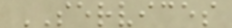SERVICES
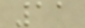11
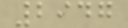2947
